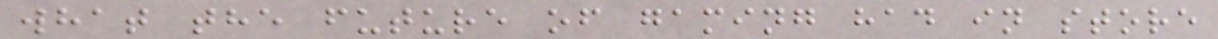what the future of gaming had in store
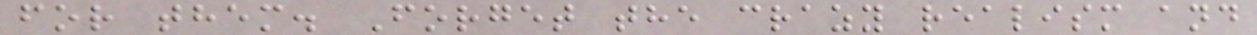for them. Forget the crazy realism and
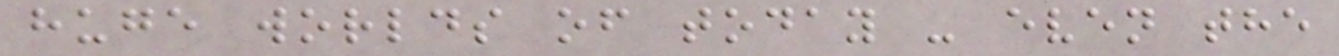huge worlds of today - even the
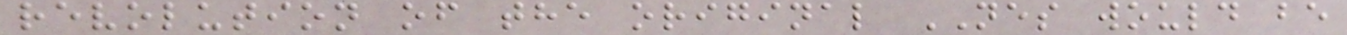revolution of the original NES would be
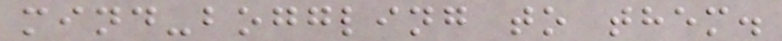mind-boggling to them.
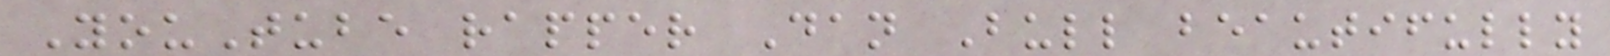YouTube rapper Dan Bull beautifully
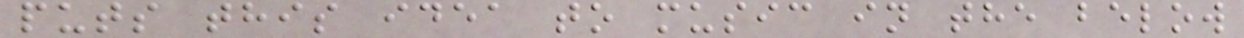puts this idea to music in the below
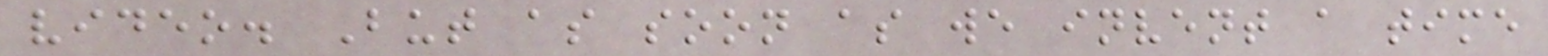video. But as soon as we invent a time
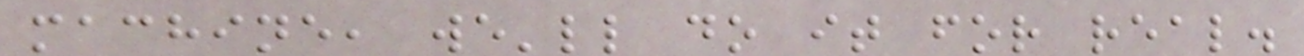machine, we'll do it for real.
